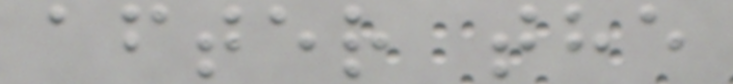after the
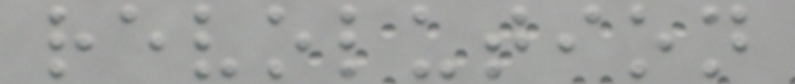revolution
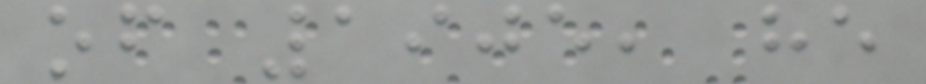of 1905, he
